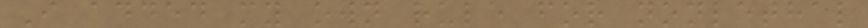I added my own rule for nonlethal
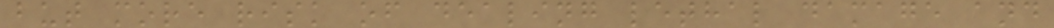but more risk of dealing lethal damage and
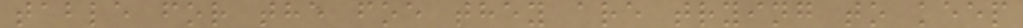table for the foe they are trying to keep
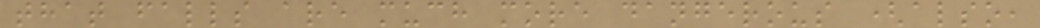that falls are much more dangerous (also,
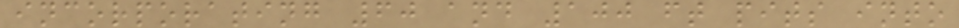incorporating 60 and 100 ft pits into
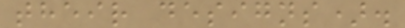their designs).
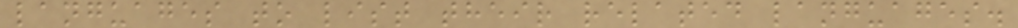languages to list their related languages.
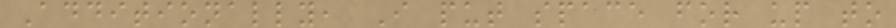Additionally, I put space for up to
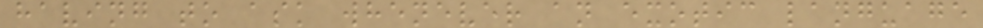having to ask whenever an exotic language
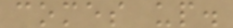comes up.
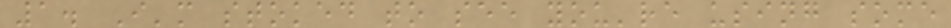1. I'm stoked to see you're using some
